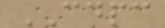CDPC
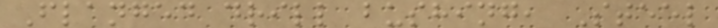Flanged drill bushing, Steel
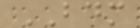BDM
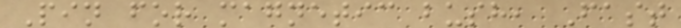Pin for magnetic bush, Fast
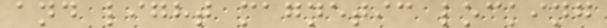and light magnetic locking
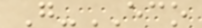G-ECO
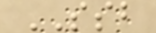SSB
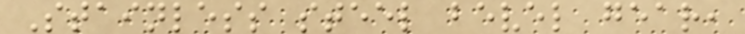Stainless steel bevel gear,
